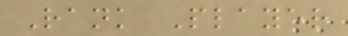Rank Player
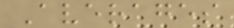Averages
